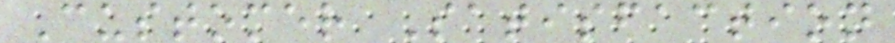Customer Satisfaction
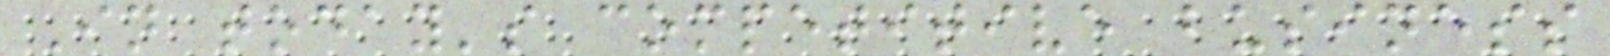In today's competitive business
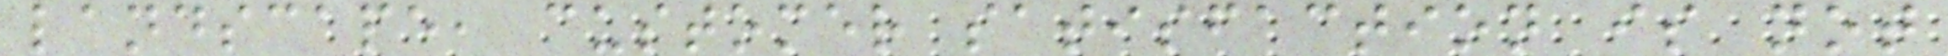landscape, customer satisfaction is not
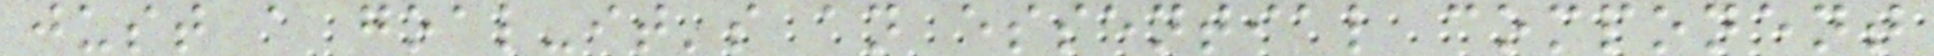just a goal-it's an essential component
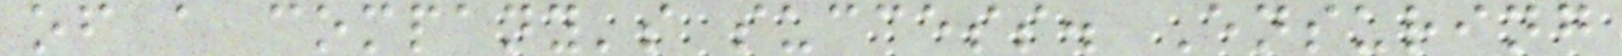of a company's success. Ensuring
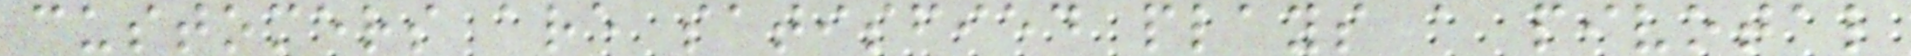customers are satisfied plays a pivotal
